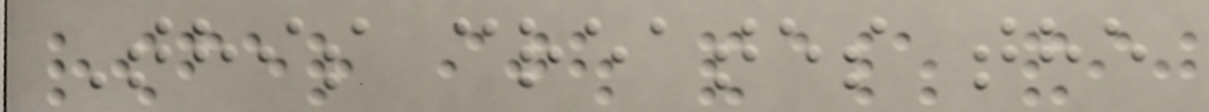This creates the
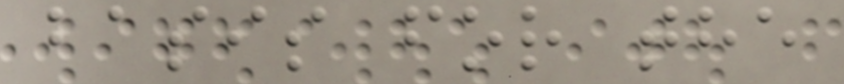basis for the
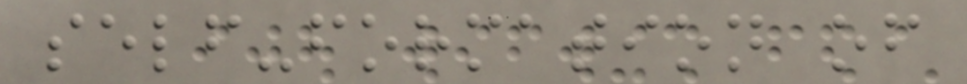self-formation of
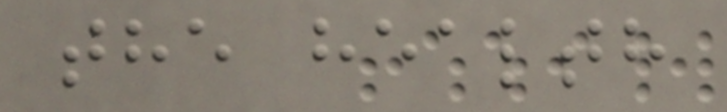the health
